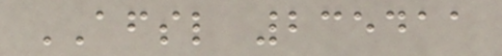AFSL 235411
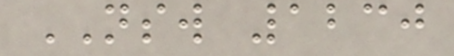NSW 1230
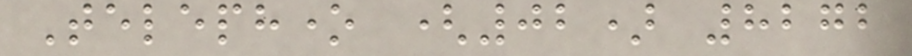Telephone (02) 8272
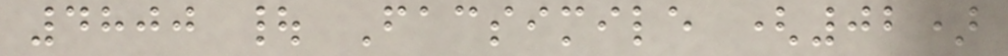4800 | Facsimile (02)
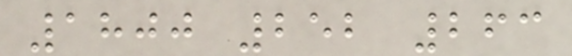1800 252 263
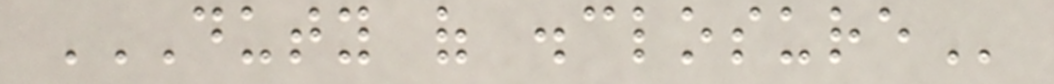DUTY OF DISCLOSURE
